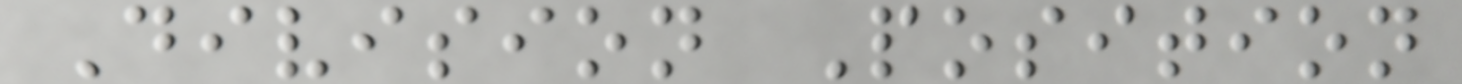Division Position
